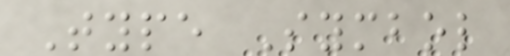Type Symbol
